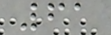61
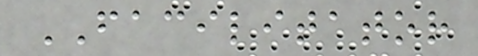FACILITATOR
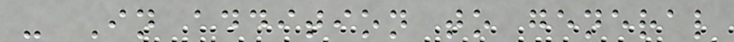- In addition to general
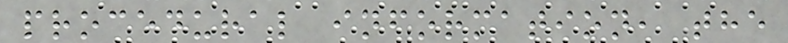procedural information, the
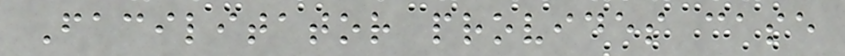Facilitator provides case
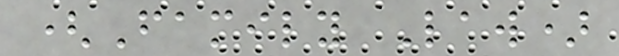(Family Law)
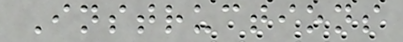Instructions
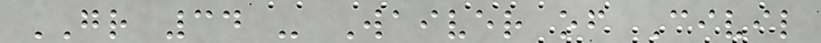GR 34 - Waiver of Civil
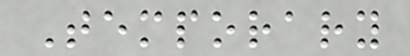Temporary
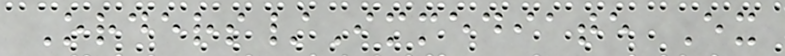Orders/Immediate Ex
